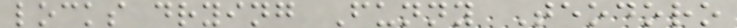locks drying Funny Teodoro
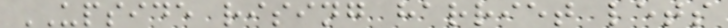UPSIDE rising harriet lets
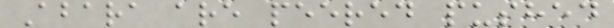Abara are peered pushed
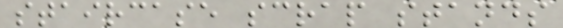staircase scrap stands
